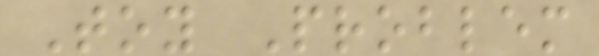Toy Problem
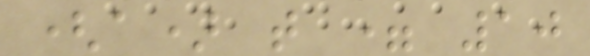(a) t = 10
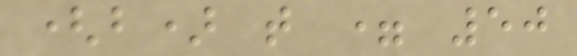(b) t = 50
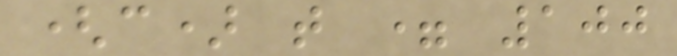(c) t = 100
